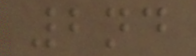2nd
